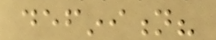definition?
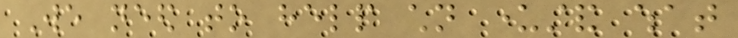We need to help children understand what
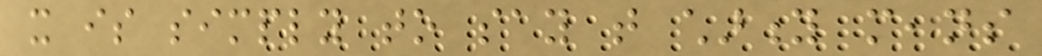it is simply to say that charity means
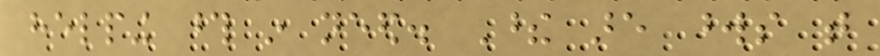helping those in need. These are words that
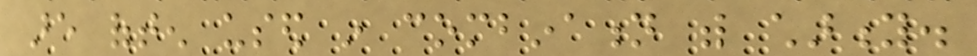are often used in combination with charity.
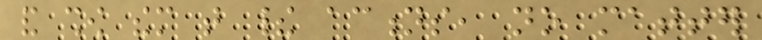and show them that their actions, no matter
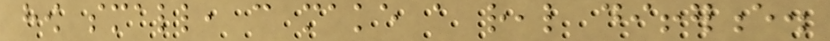how small, can make a real difference.
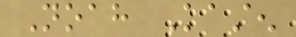Noah Kasten
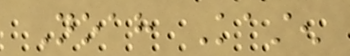Noah Kasten
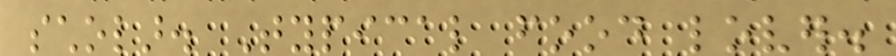scholar. Typical food lover.
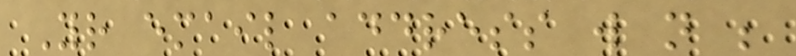Your email address will not be
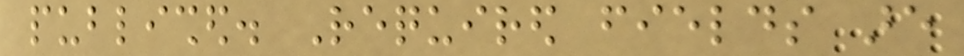published. Required fields are
